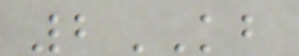2KB
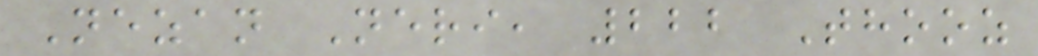Nezan Neri, 222 Thooz
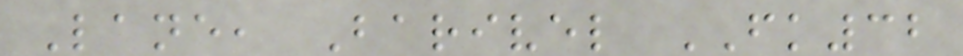Lane, Barivel FK32
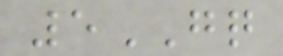5GQ
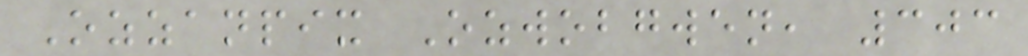Ozzanpix Ozwobgwen, 303
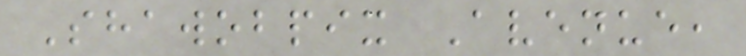Shawobpix Avenue,
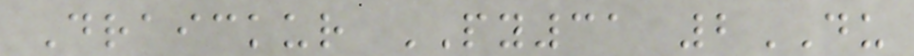Draickur PY31 2DU
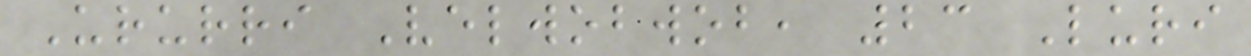Ururri Velwobwob, 23 Luri
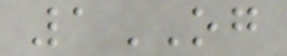1OG
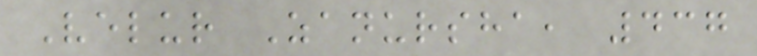Velur Zanursha, 437
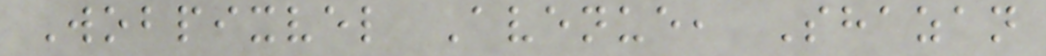Wobpixvel Avenue, Shazan
